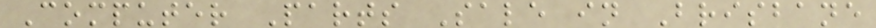Computer Parts Sale in Brisbane
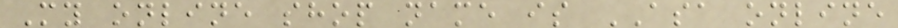My online shop name is ASA online
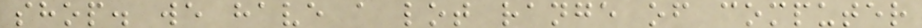shop. we have a lot range of computer
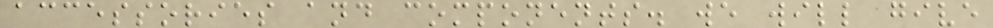accessories and components. we will give
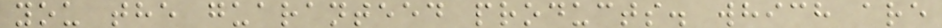you the guaranteed products. which are
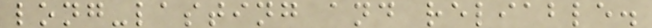long-lasting and reliable.
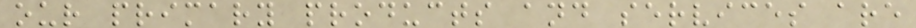our primary products and services are
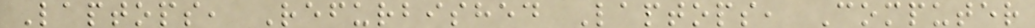Laptops, Refurbished Laptops, Computer
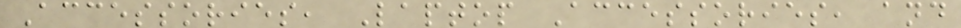Accessories, Laptop Accessories, and
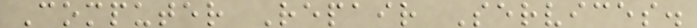Computer Repair Services.
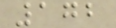172
